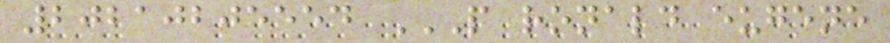20210205554 P RONALD EUGENE
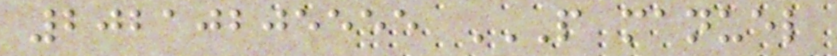20210205555 P MANUEL
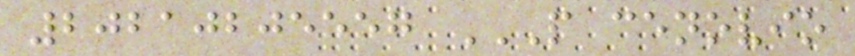20210205557 P CENOVIO
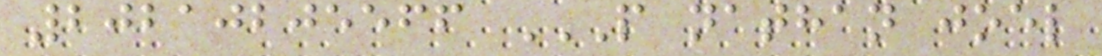20210205566 P NATHAN JOEL
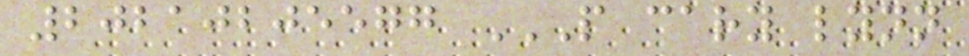20210205577 P CARY LYNN
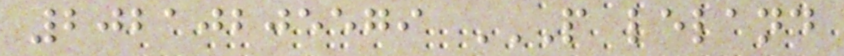20210205579 P LELAND
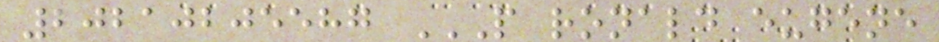20210205587 P RONALD EUGENE
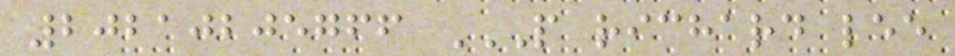20210205766 P RICHARD LEE
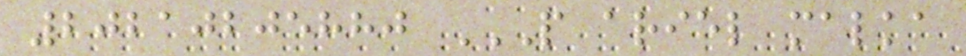20210205880 P ARIEL MALKA
